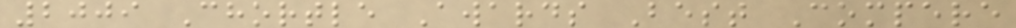2009 Chortle Awards Best Compere
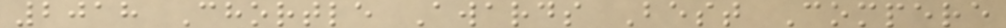2018 Chortle Awards Best Compere
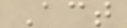Act
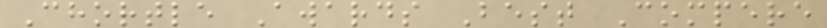Chortle Awards Best Compere
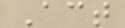Act
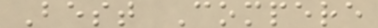Best Compere
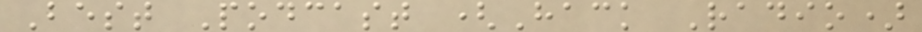Best Podcast (Hack Radio)
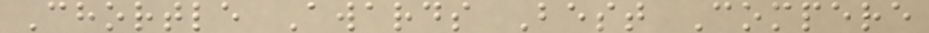Chortle Awards Best Compere
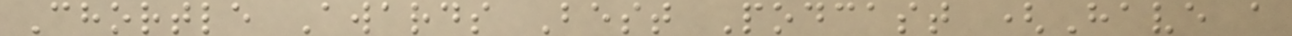Chortle Awards Best Podcast (Have a
